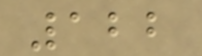122
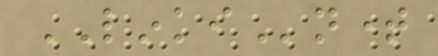LINKIntime
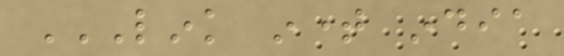LINK INTIME INDIA
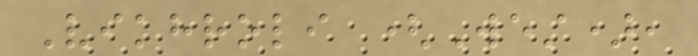Vikhroli (West),
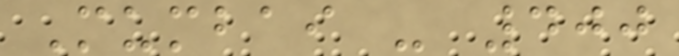Mumbai - 400
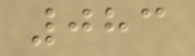083
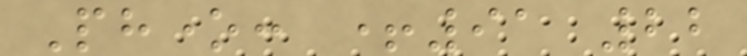Phone: +91 22
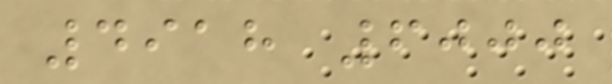4918 6000
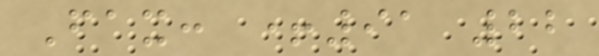Fax: +91 22
